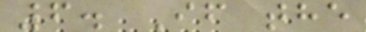6. If the
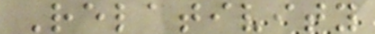Relativity
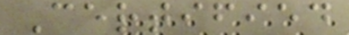Certified
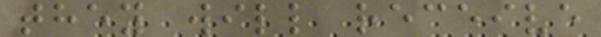they will receive
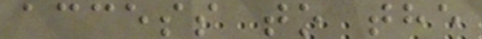access to the
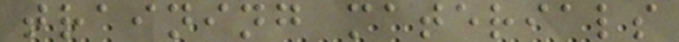training materials
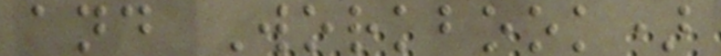and Workbook)
